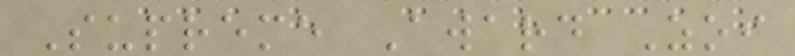Supreme Award Zoi
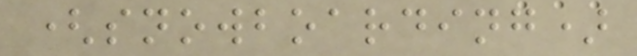(snowboarding)
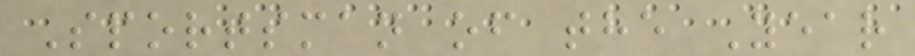Sportsman of the Year
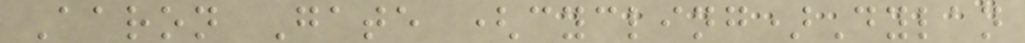Aaron Gate (cycling)Dylan
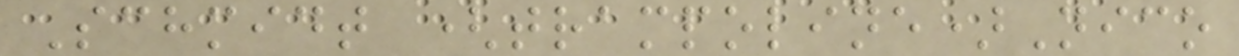Schmidt (trampoline)Nico
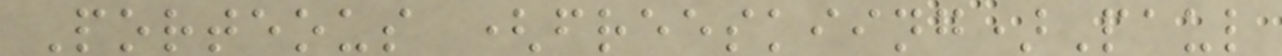Porteous (freeskiing)Paul
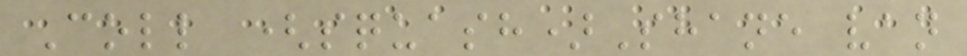Coll (squash)Shane van
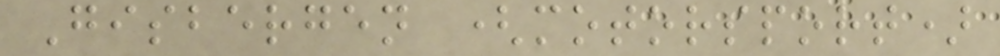Gisbergen (motorsport)
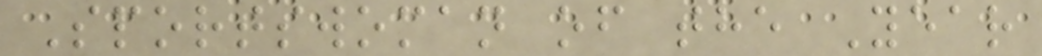Sportswoman of the Year
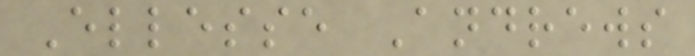Ellesse Andrews
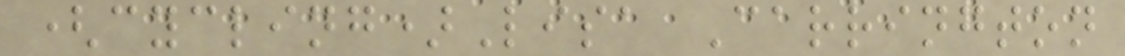(cycling)Lisa Carrington
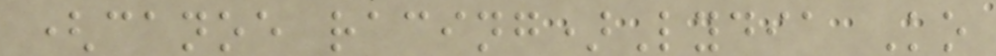(canoe racing)Lydia Ko
